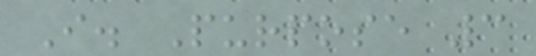I. Purpose 3
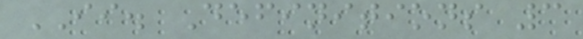II. Definitions 3
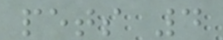pets 4
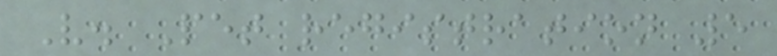V. Pet registration 5
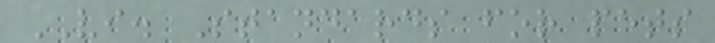VI. Standards for pets
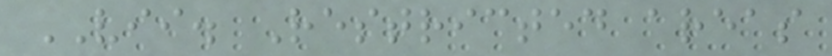VII. Restricted areas
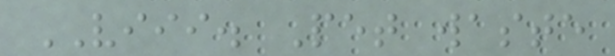VIII. Pet waste
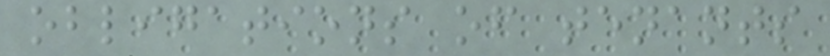obligations of tenants
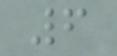6
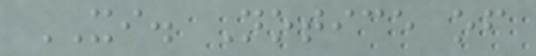XI. Notice of
